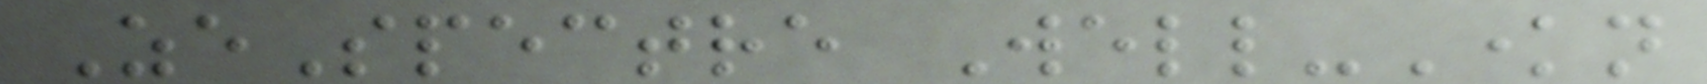ZeSpectre Well-Known
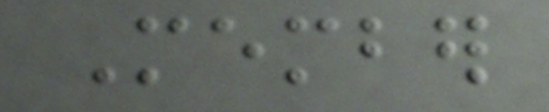Member
